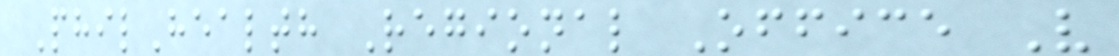PhilHealth Regional Office V
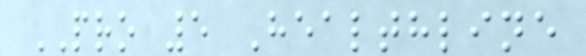PRO 5 Healthline
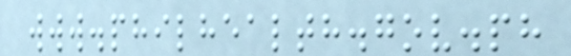www.philhealth.gov.ph
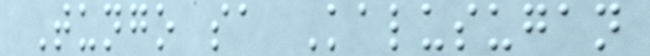Tungo sa Kalusugan
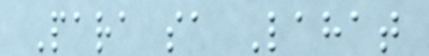Para sa Lahat
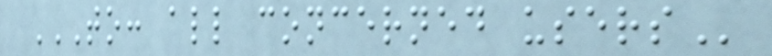TO: ALL CONCERNED USERS
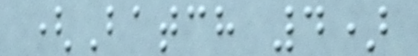(Batch 4)
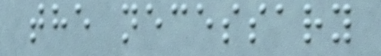the necessary
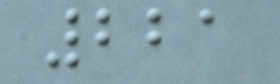221
